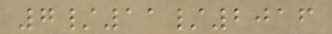7/11/2016
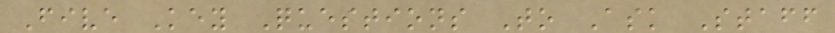Five Key Questions To Ask Staff
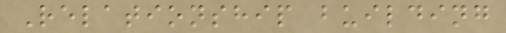Relationship building
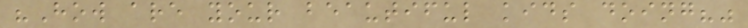"How are your beautiful kids doing?"
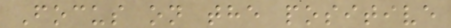Focus on the positive
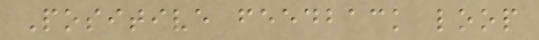Positive feedback loop
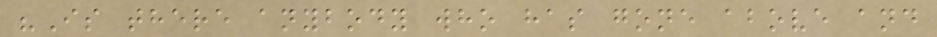"Is there anybody who has gone above and
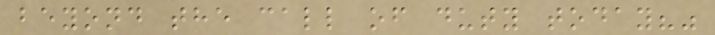beyond the call of duty today?"
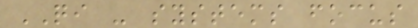QI - systems focus
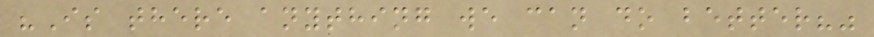"Is there anything we can do better?"
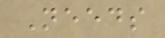Needs
